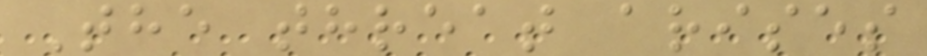The threat arises
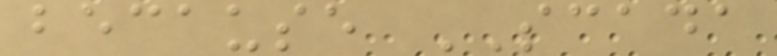because SCADA
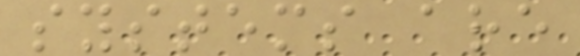systems are
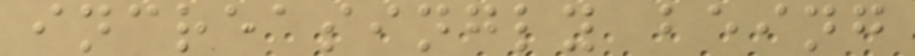increasingly being
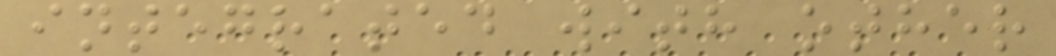integrated with other
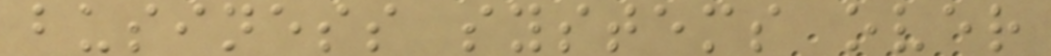business systems over
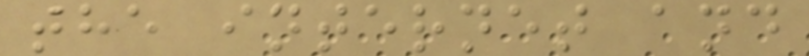the internet and
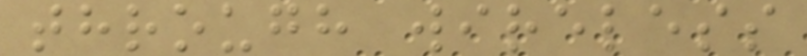through wireless
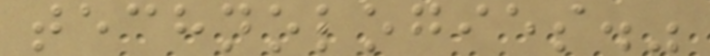technologies."
